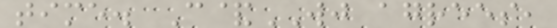time. C&WJ agrees,
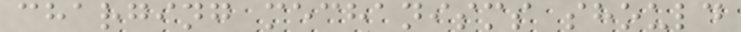charging mechanisms should
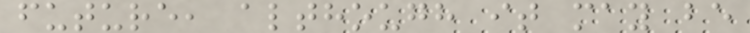future, although it may be
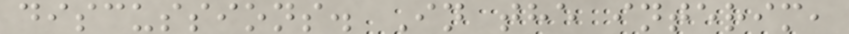discussions. In the interim,
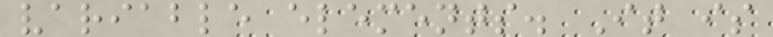variable elements. It is
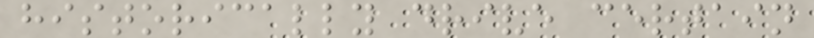historically drive certain
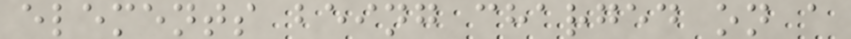elements being charged on a
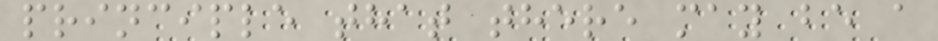principle that there may be a
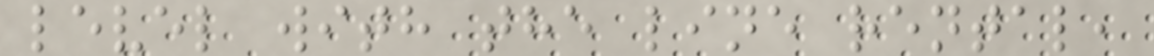level with the line rental,
